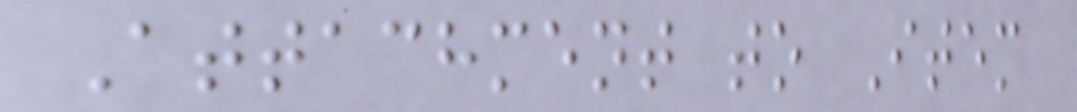Attachment to Item
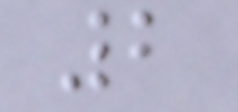2
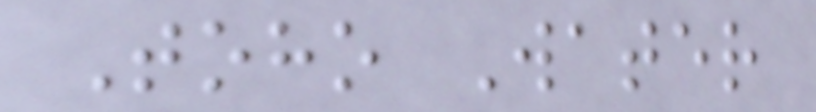Toho Water
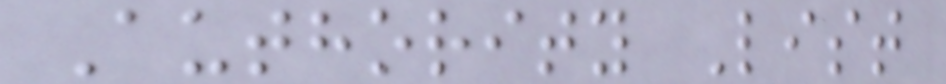Authority List
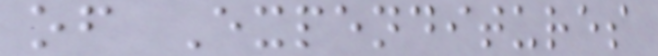of Expenditures
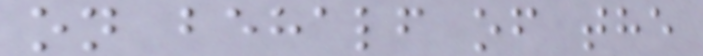on behalf of the
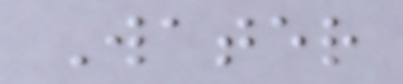Water
